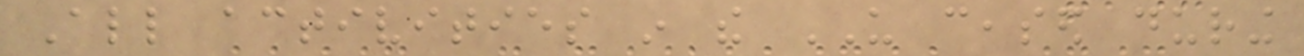All activities in the US ceased during
